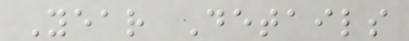Year Details
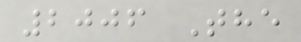2006 The
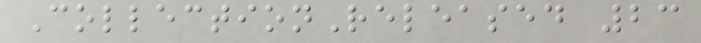CollectionReleased 23
